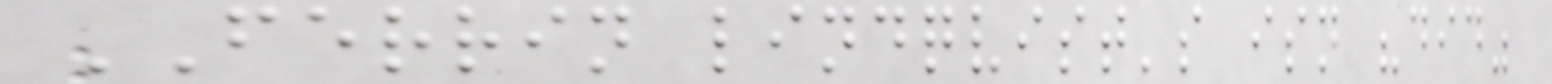FERRIN lindqvist's isn "did"
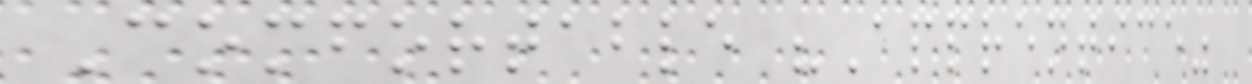Comfortable "Apprentice"
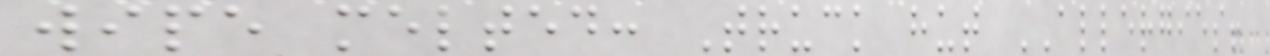wipe melted: Truck hut ALLERGIES!
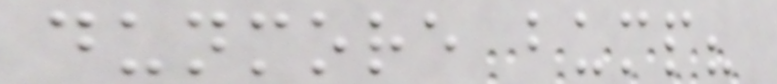dunmore bump?
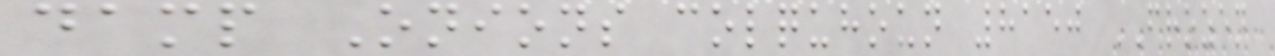damp Onions colquhoun 8150 FROZEN
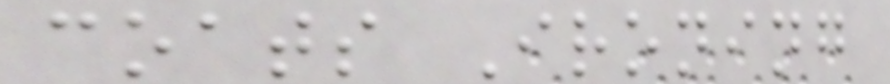coats Ironing
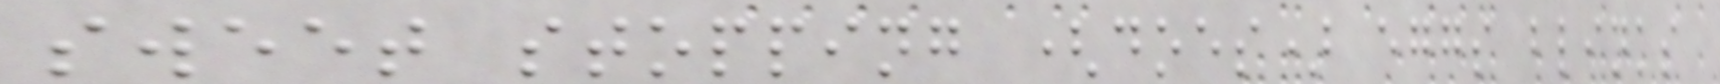sweet stopping (does) eggs blinks
